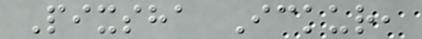Pixsha Ickur,
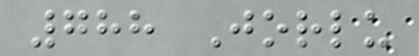788 Jorlu
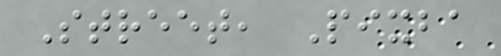Street, Pixba
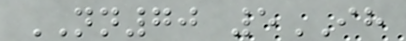NN70 5IH
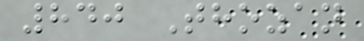840 Thozan
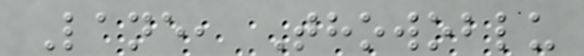Lane, Thowoblu
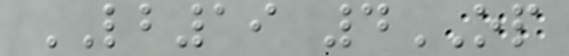LB19 4OP
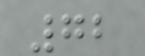72
